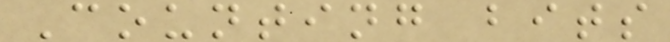Counting bits
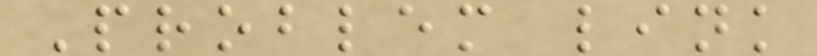Problem link
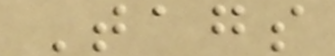Tags
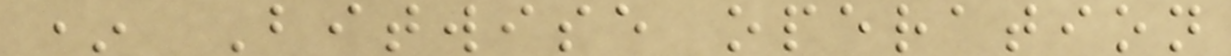* Bitwise operation
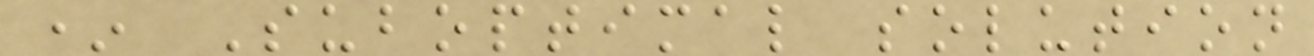* Suboptimal solution
